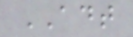ADT
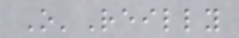O'Reilly
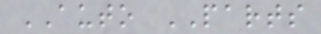AUTO PARTS
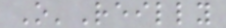O'Reilly
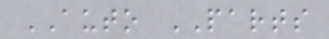AUTO PARTS
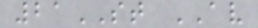21ST AV
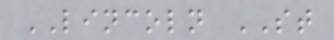LINCOLN ST
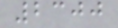2300
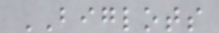BIGLOTS
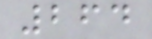264
